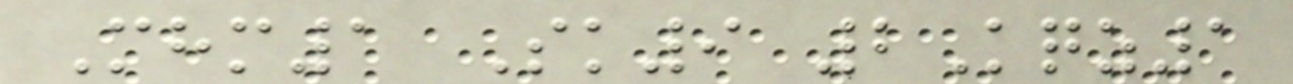Mhm1 Sk9 2Kqz1
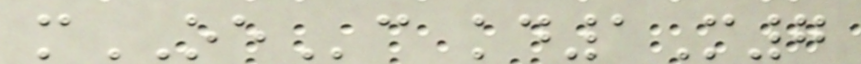mOEc kd1M7
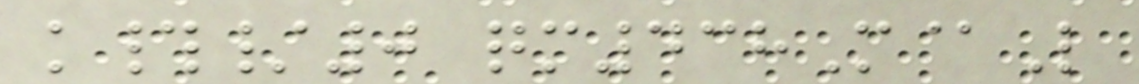k#/0 qm438M@L
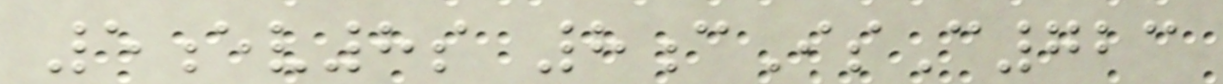5ev8s 8cIsC723
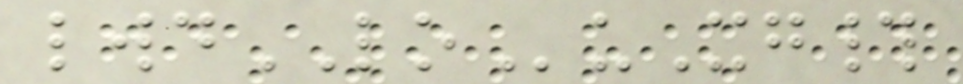lwdLOuXg#
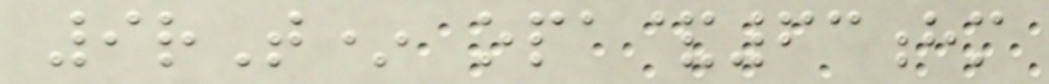9rT* opa&63hm
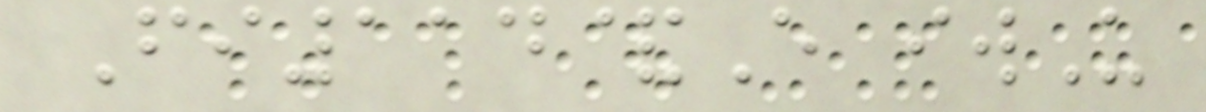Fi114&E iwU
